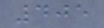405
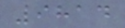9814
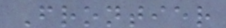Frontier
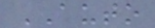AUTO
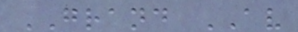GRAND AV
